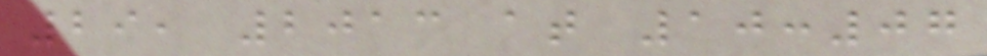29, 2013 at 10:07
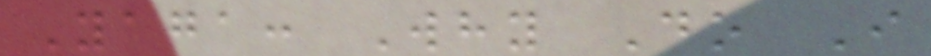Yaga: Why Do I
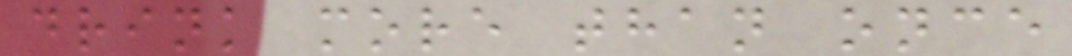drink more than once
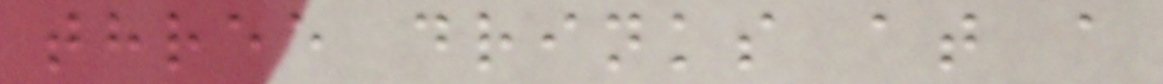three drinks at a
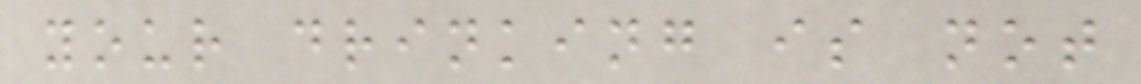your drinking is not
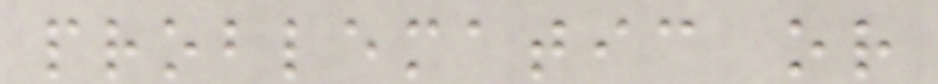problematic or
